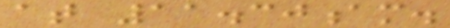at 11.30am.
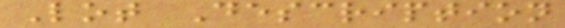Lot Description
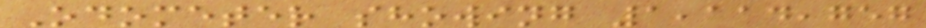Odometer showing 1,114,757
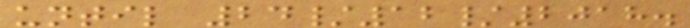until 24/12/2018.
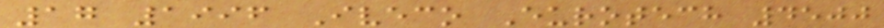17 1996 Iveco Eurotech 4500
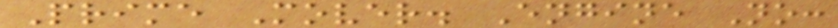Prime Mover. Engine No:
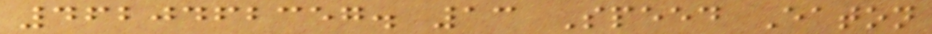4620462357. 13 Speed Eaton
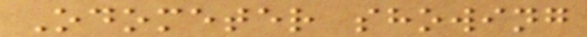Odometer showing
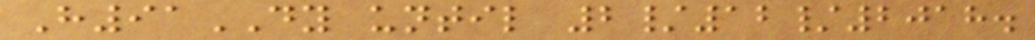H91DY until 2/12/2018.
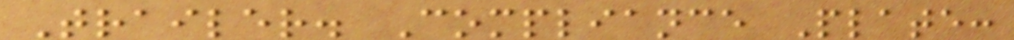Trailer. Compliance Plate:
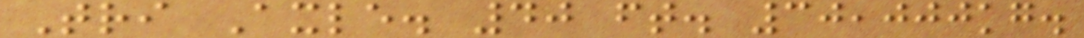Tri Axle. 40 ft. 30,000kg.
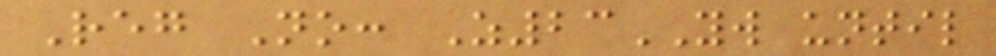Reg No: Z23YW until
